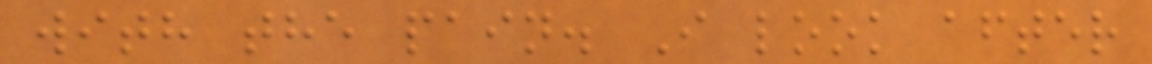with the pain. I look after
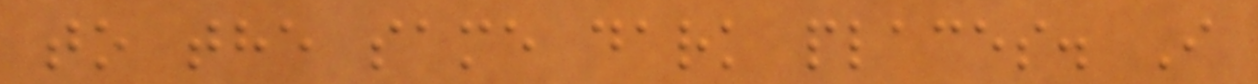to the same dark places. I
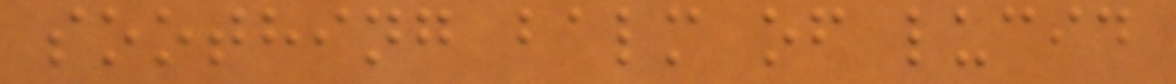soothing balm of lucid
